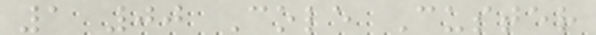1 00 Cole Custer
